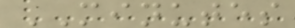MINUTES
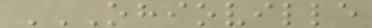OHIOVILLE
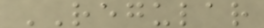REGULAR
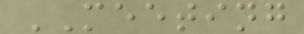MEETING
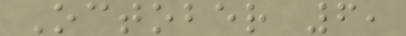October 6,
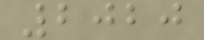2020
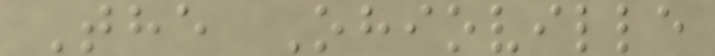The Ohioville
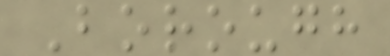Borough
